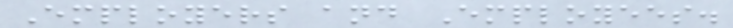Employers and Employees.
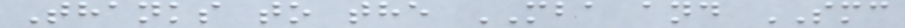Thanks to the MBA and SMC
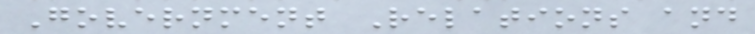Government Relations and
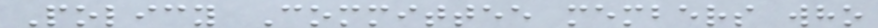Policy Committee members who
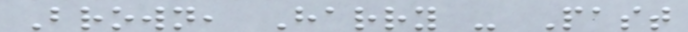Brown, Harry - Past
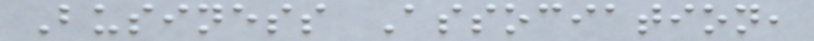Business Association,
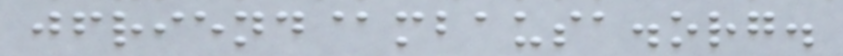jfriend@mbausa.org.
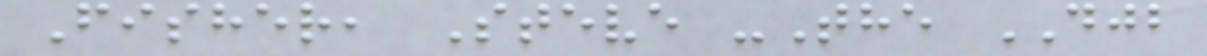Fisher, Steve -The DJB
